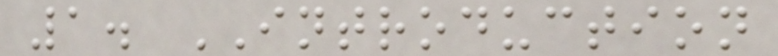1. INTRODUCTION
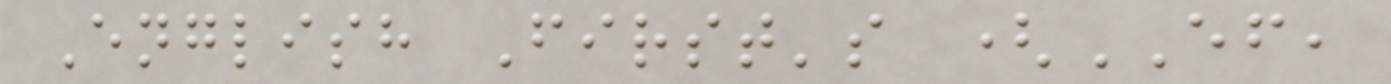English First's (EF,
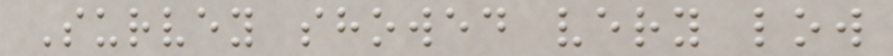Survey showed very low
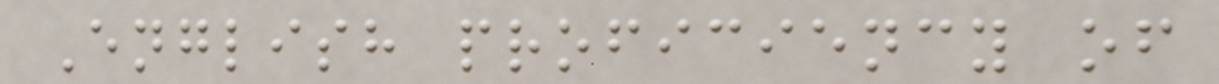English proficiency of
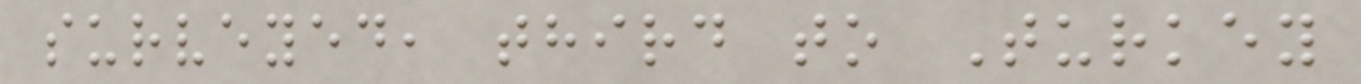surveyed, third to Turkey
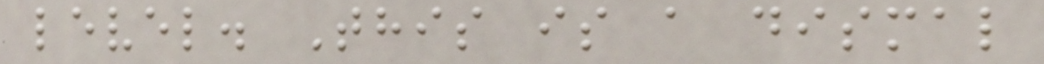level. This is a dismal
